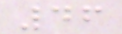46
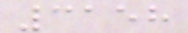3158
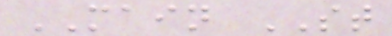MAIN ST
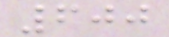600
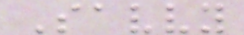Savvy
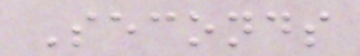Seconds
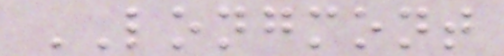LONGMONT
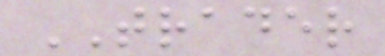TRADER
